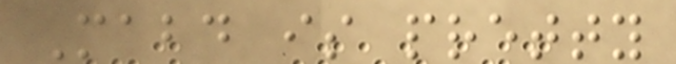Mabd is pretty
